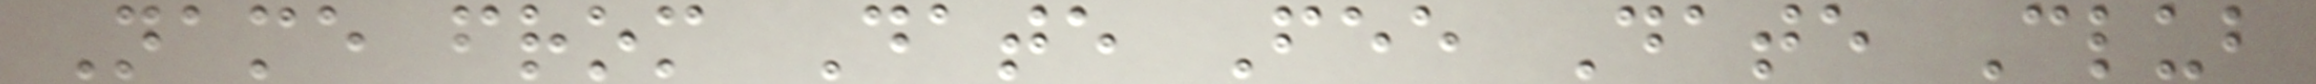Name from Date Fee Date Club
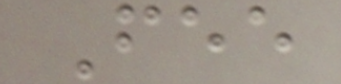Fee
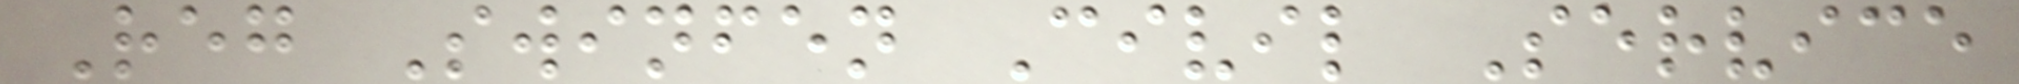Reg Swinfen Civil Service
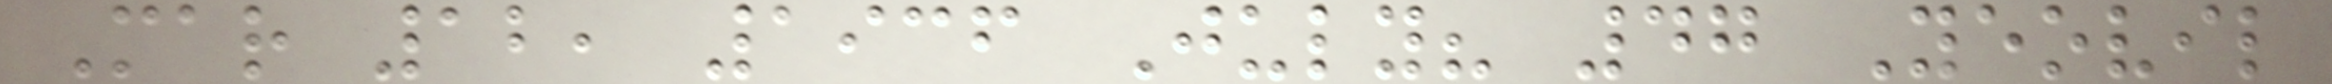Mar 12, 1936 July? 47 Yeovil
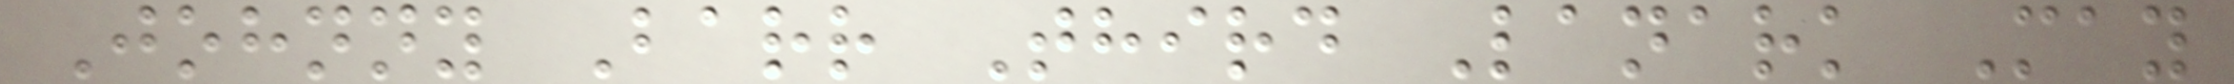Johnny Barr Third Lanark May
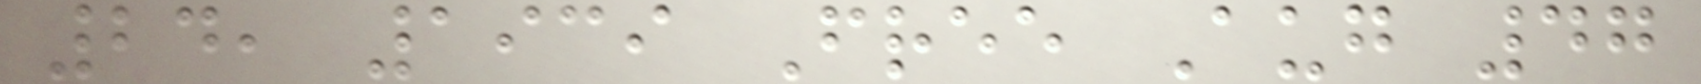24, 1939 Free Aug 47
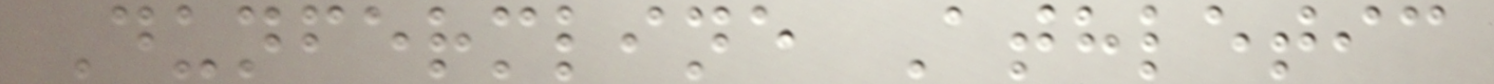Dunfermline Athletic
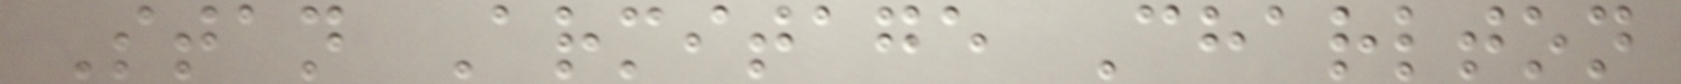Stan Armitage Charlton
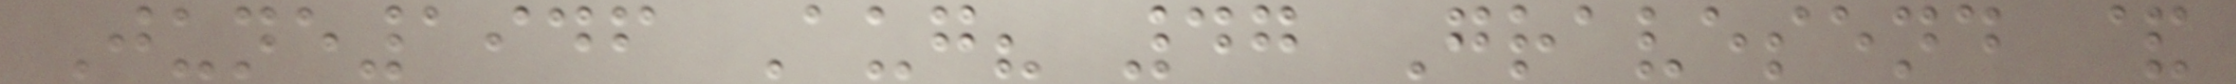June1946 Aug? 47 Gravesend &
